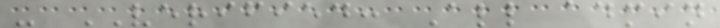- VERIFIED: All admin
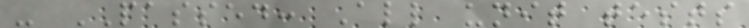- PASSED: All unit tests
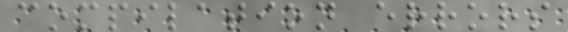compilation errors
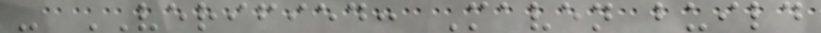- VERIFIED: Maven build
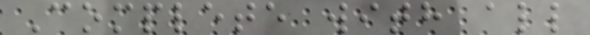Complete with all
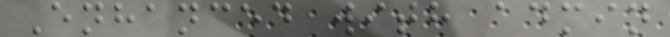Enhanced with admin
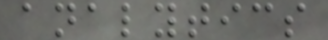analytics
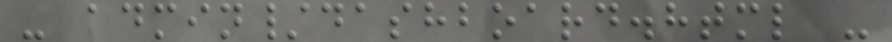- admin/dashboard.html -
